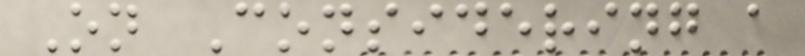On Considering a
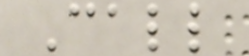Call
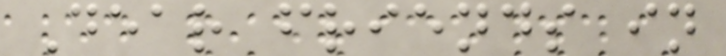Dear friends in
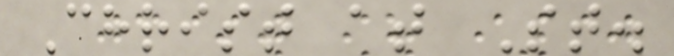Christ at St.
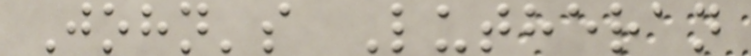John's Lutheran
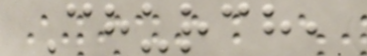Church,
